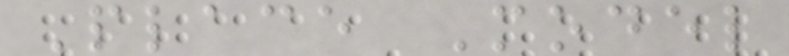Place Model
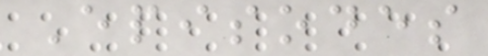Episodes
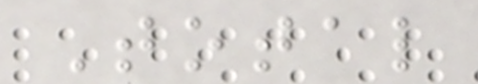Total
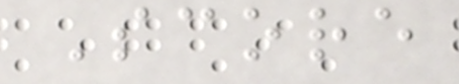Score
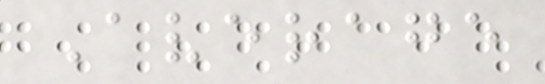Average
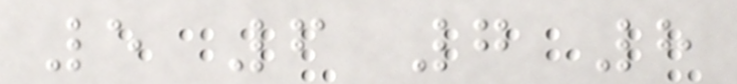5 6 7 8
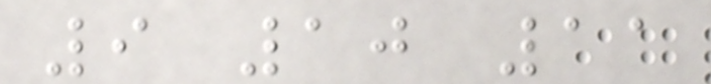9 10 11
